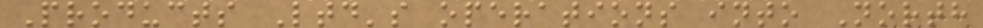Products Ltd's operations into North
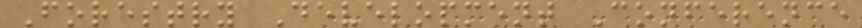Forestry Development Conference
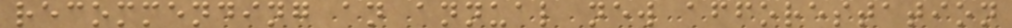recommending an annual new afforestation
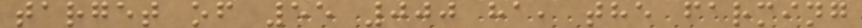target of 55 000 ha, the farming
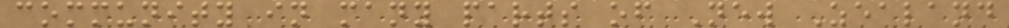community in many parts of New Zealand
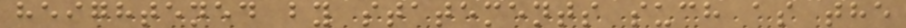heightened by statements such as the
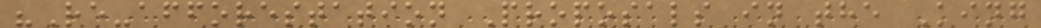"Re-afforestation Proposals in the King
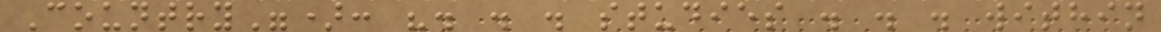Country"): ". . . studies . . . within
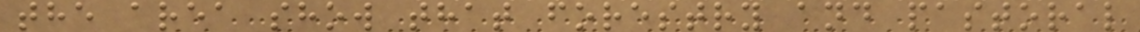the area show that forestry and pastoral
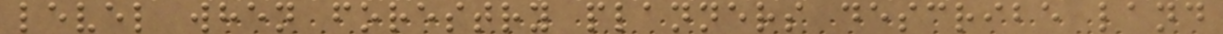level when forestry planners describe land
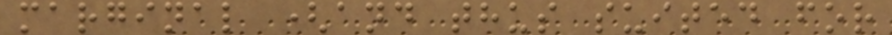marginal (and thus suited for
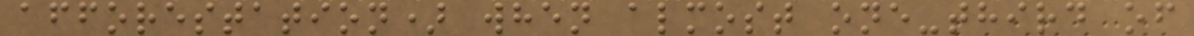afforestation) when almost one-third of
